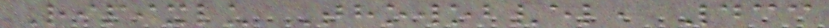Ripixlu Thowobvel, 433
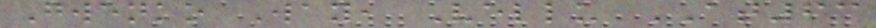Gwenko Way, Vellu AT63
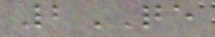2QE
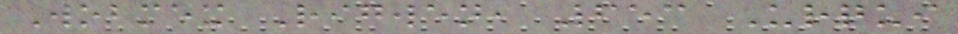Wobmex Rigwen, 653 Urqui
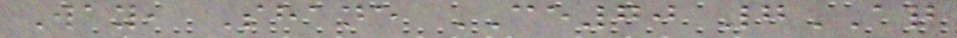Way, Shane CE70 7AQ
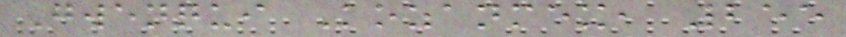Gwenqui Kozanmex, 255
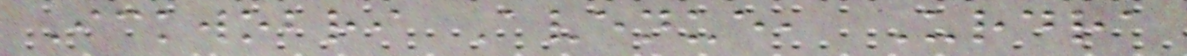Ickwobri Avenue, Urdra
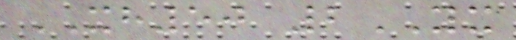XH50 2YX
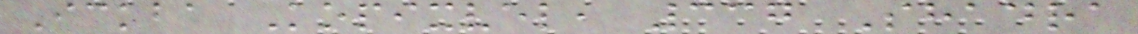Ickba Kopixvel, 337 Shadra
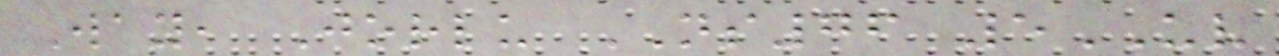Way, Jorlu NS76 5UV
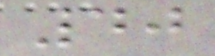40
